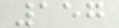157
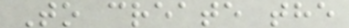To create the
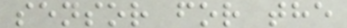sensor for the
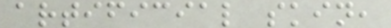artificial skin,
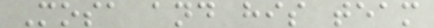Mosa and his team
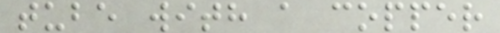tube with a copper
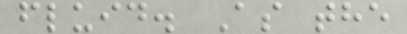fluid. As the
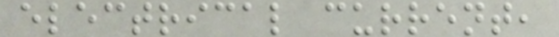electrical current,
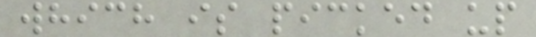which is picked up
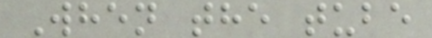When the tube
